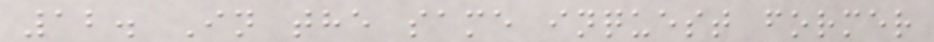12. In the same inquest former
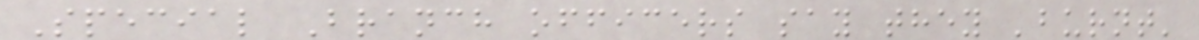Special Branch officers say they 'burnt'
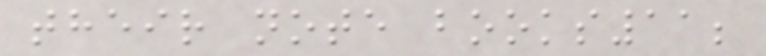their note books11;
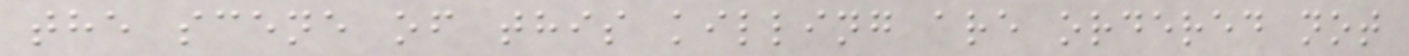the scene of this killing are ordered not
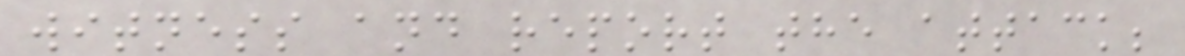witness and report the attack;
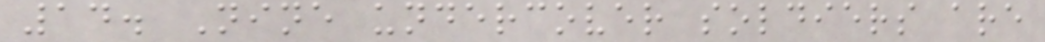14. Nine undercover soldiers are
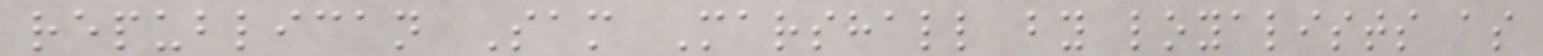republican Sam Marshall by loyalists as
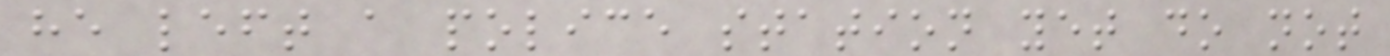he left a police station yet do not
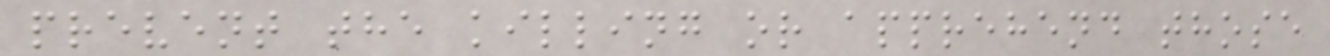prevent the killing or apprehend those
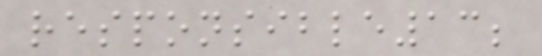responsible13;
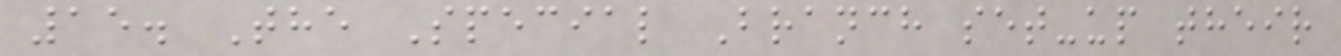15. The Special Branch set-up their
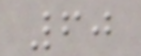60
